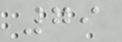79
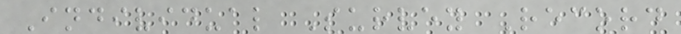Individual Survey Record
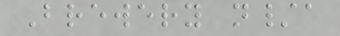Brewery n/a
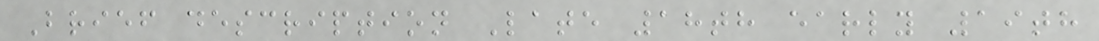Brief description Late 18th early 19th
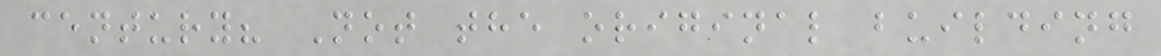century? Not the original building
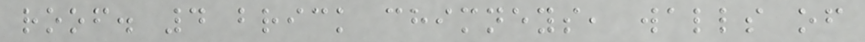roof. 4 brick chimneys, walls of
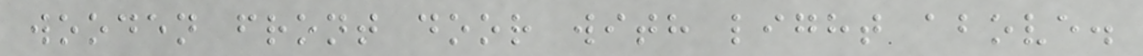wooden front door with light above.
